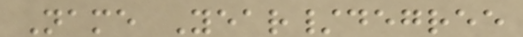Name Year/degree
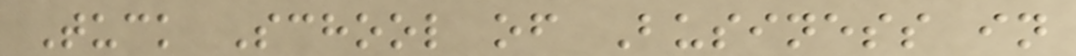Tuck School of Business in
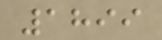1899
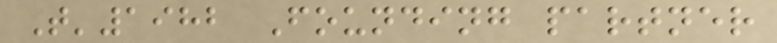T'1982 Founding partner
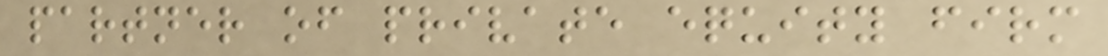partner of private equity firm
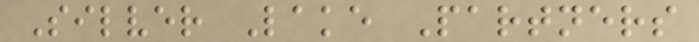Silver Lake Partners
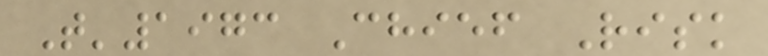T'1973 Chief Risk
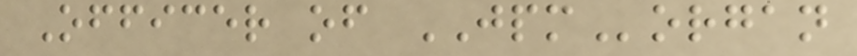Officer of JPMorgan
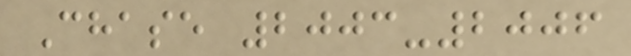Chase 2003-2006
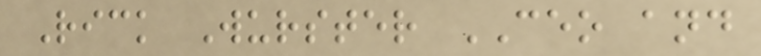Rick Wurster CEO and
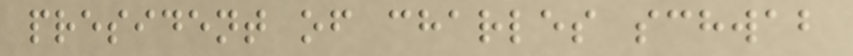president of charles schwab
